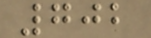702
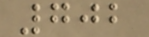702
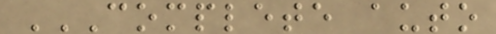COMPLETE AUTO
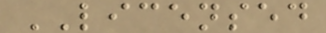LICENSED
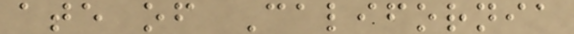ate of California
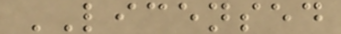LICENSED
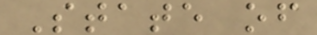State of
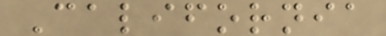California
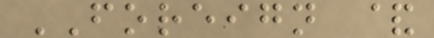FOREIGN &
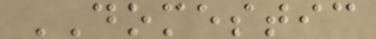DOMESTIC
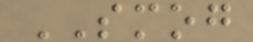SMOG
